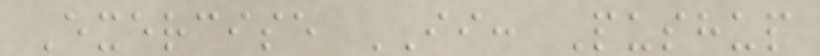Exercise II: Pushup
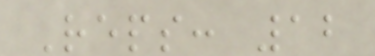Reps: 12
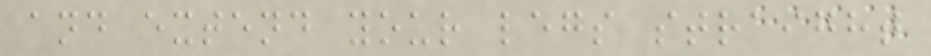and extend your legs straight
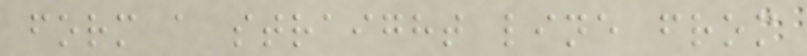form a straight line from
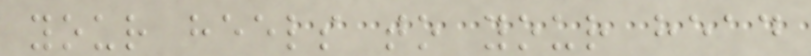your heels to your head
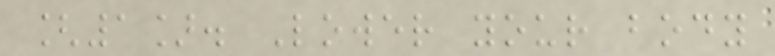[1]. Lower your body
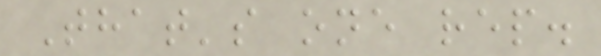That's one rep.
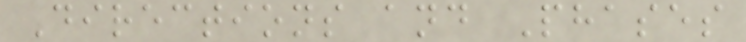Directions and Phases
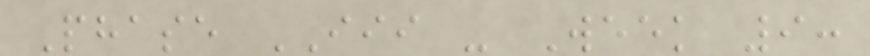Phase III - Week 9:
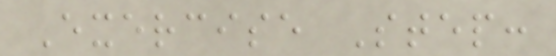Exercise Step:
